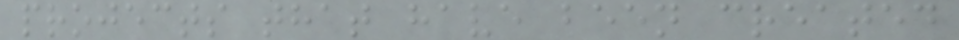projects that have been created
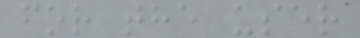for the user
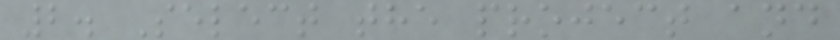2. Select the project and
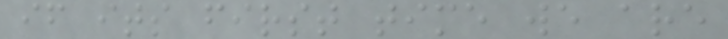if its first time we are
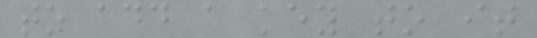to add a key to it
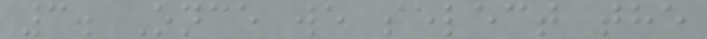3. Once we select the
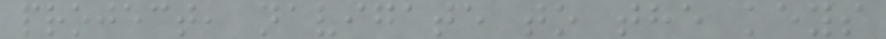project, navigate to the keys
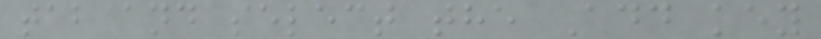tab and select the Add key
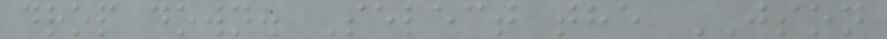drop down. Select the JSON
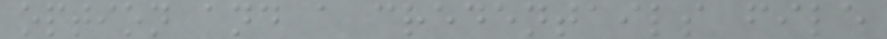option and a credentails file
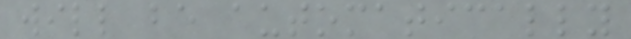will be automatically
